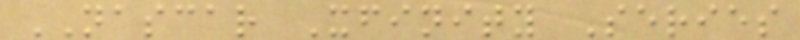NASCAR Xfinity Series
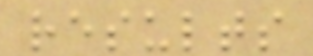results
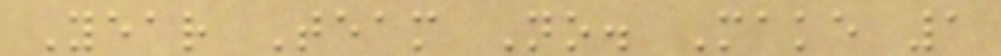Year Team No. Make 1
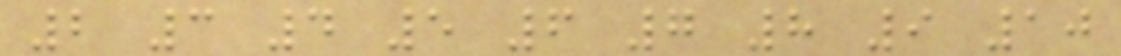2 3 4 5 6 7 8 9 10
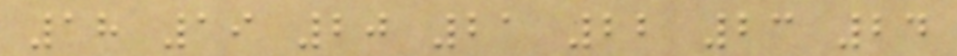18 19 20 21 22 23 24
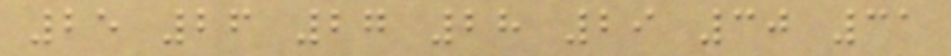25 26 27 28 29 30 31
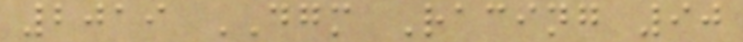2019 DGM Racing 90
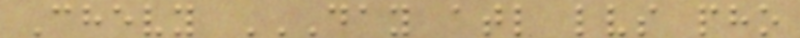Chevy DAY ATL LVS PHO
